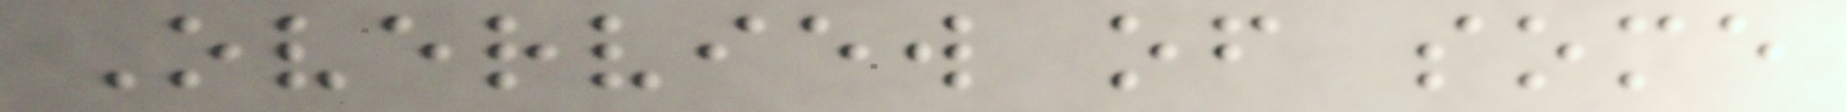Overview of some
